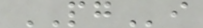PGi
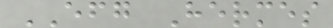EFG Hermes
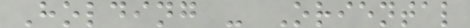Holding - Oriental
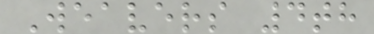Weavers 4th
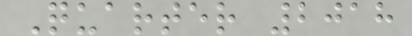Quarter 2018
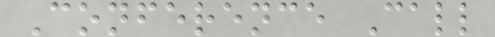Conference Call
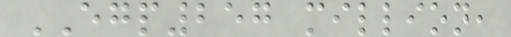EGP257 million,
